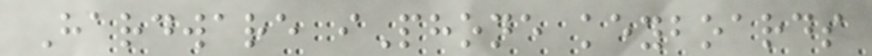Hardware iPhone keyboards
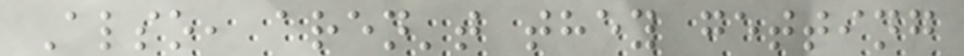Also, aren't they getting
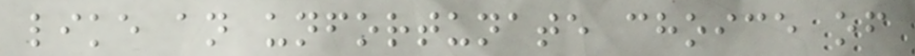like an unfortunate choice of
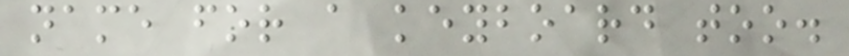name for a keyboard too.
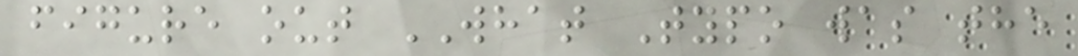figure out WHAT Typo was the
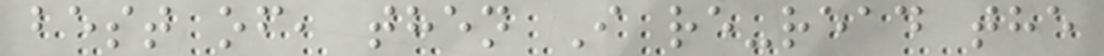best of, then I re-read the
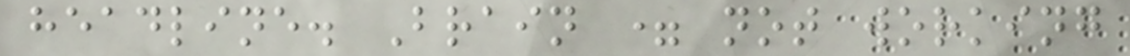headline. Brain = not working
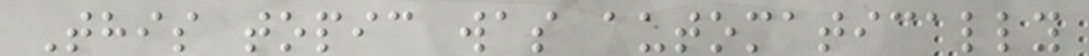This topic was automatically
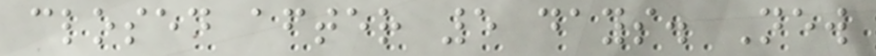closed after 5 days. New
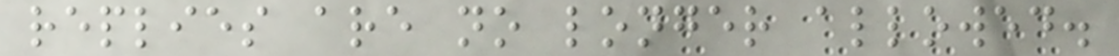replies are no longer allowed.
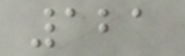121
